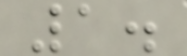1.
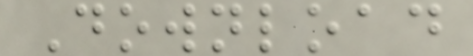Download
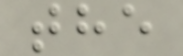the
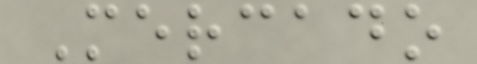Mercado
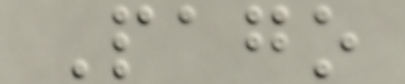Pago
